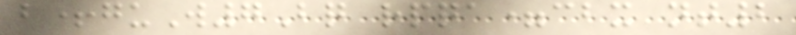b+guW7Bq rpqa=cbx nt2
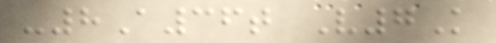-8A36t V7K
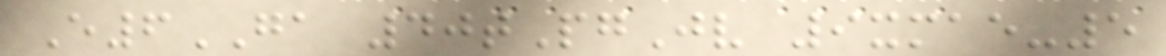E6GA 40tPgJv 9xmae-5
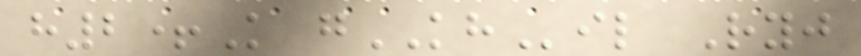h2+K gKHil Ryj
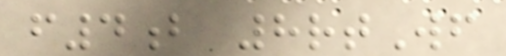f4b 8rtWf
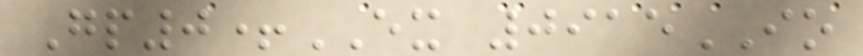Gp0+EX 0915IO
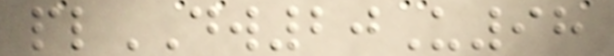plDW20U98
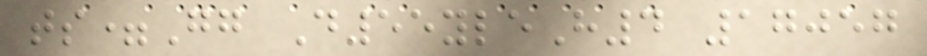ts=Gg D55yleH4 17057
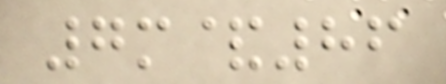7m&86
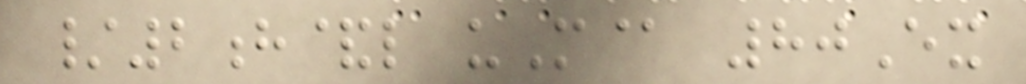/2h&l uM@ 80Ex
